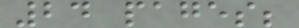24 pages;
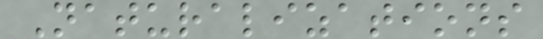Naturalizations
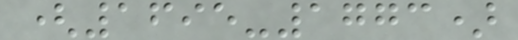(1695-1773)
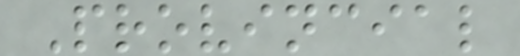Provincial
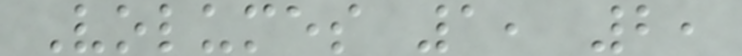Volumes 1, 2,
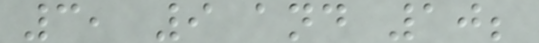3, 9 and 10;
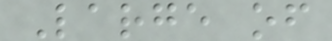Large of
